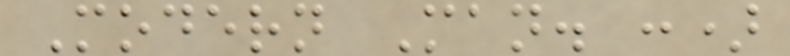Modern Man. :)
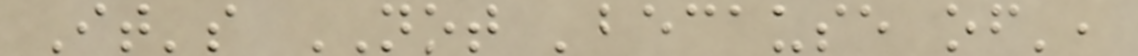It's NOT 'because of',
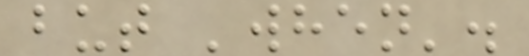but 'when'.
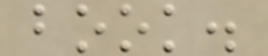book.
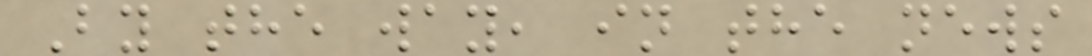By the way, in the news
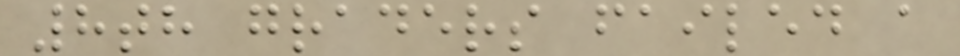8th graders failed a
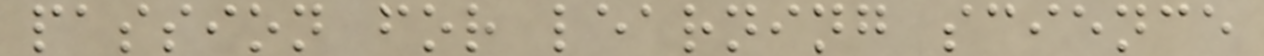passion for learning science
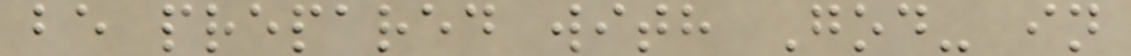be prepared with God- in
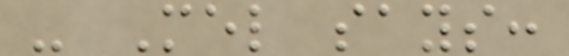- Mel says:
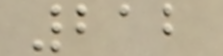212
